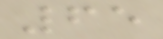65
